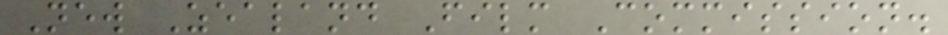New Zealand Film Commission.
